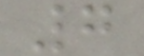7
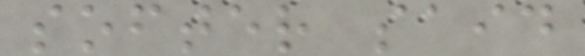softer said
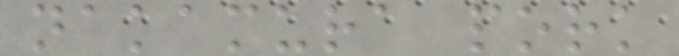nakamura pork
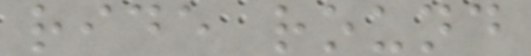ride round
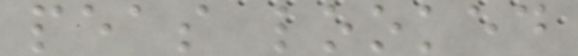peas looked
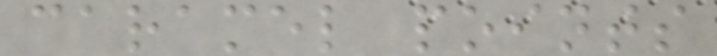caramel points
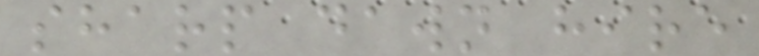sharp dawn hire
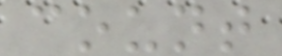count
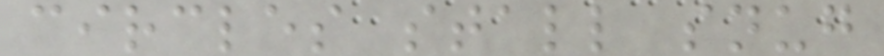circles stall snug
